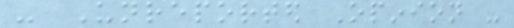- Unreported Opinion -
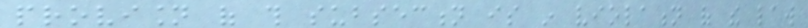provision of this subsection is in violation of the law
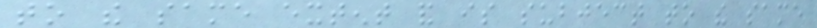to the same extent and is subject to the same
